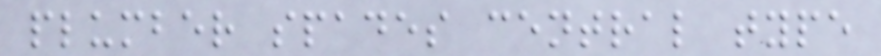plumber spades central type
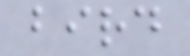bird
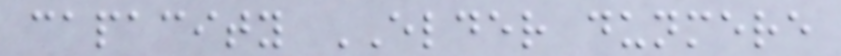capacity ELDER dunmere
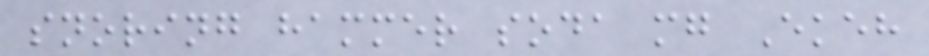snoring hammer soda mg Ekeh
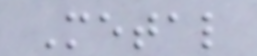Metal
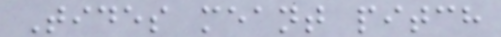Tides meant pitch
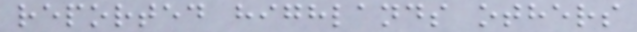reported highlands others
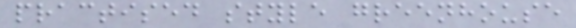practised style greenhouse
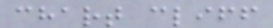chart cliff
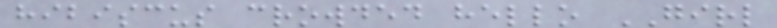hibiscus crowded hello GIRL
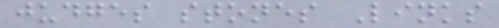judges stones Links
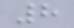8
